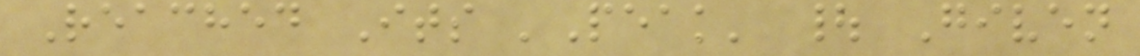Reached Its 'Peak' | Given
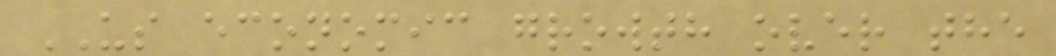US economic growth over the
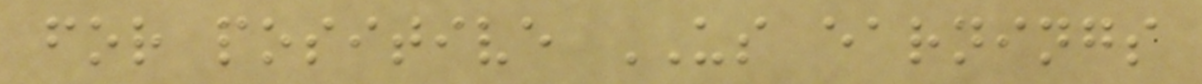for positive US earnings
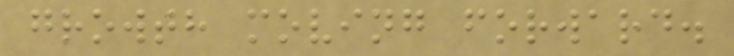growth moving forward.
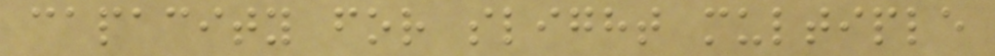capacity for slight multiple
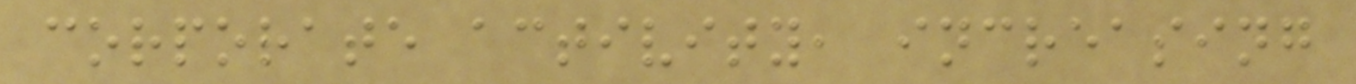corporate activity, increasing
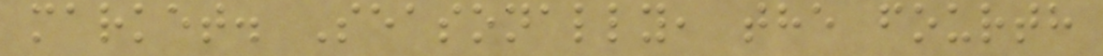market. Seasonally, the fourth
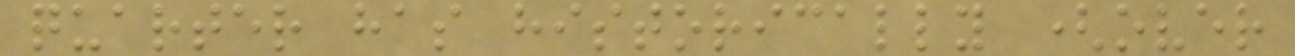quarter has historically (over
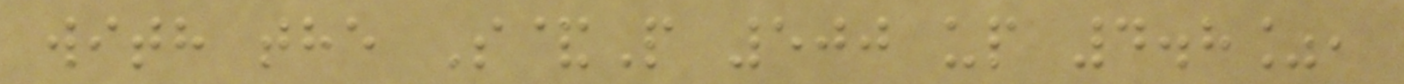with the S&P 500 up 4.8%,
